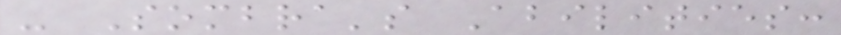- Sombra's Abilities:
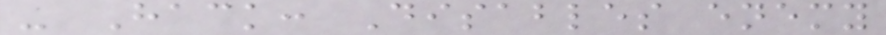- Hack: Disables enemy
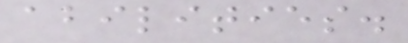abilities.
